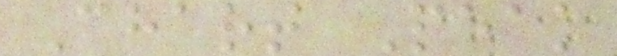Chart Peak
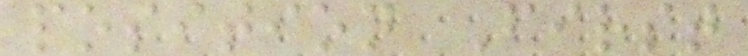position First
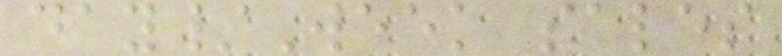day/Week sales
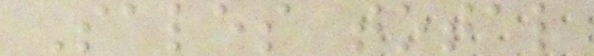Sales total
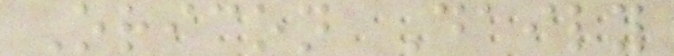Oricon Daily
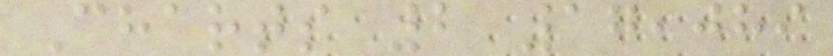Charts 2 17,089
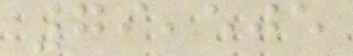79,505
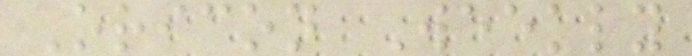Oricon Weekly
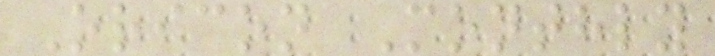Oricon Monthly
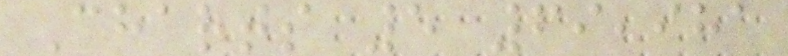Charts 5 69,981
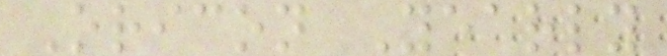Oricon Yearly
